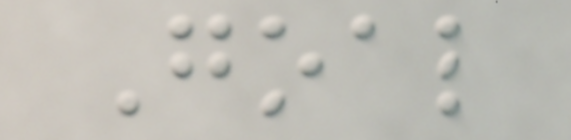Goal
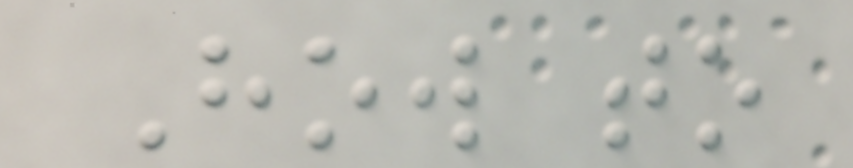How to
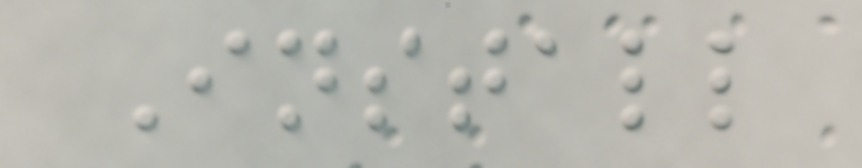Install
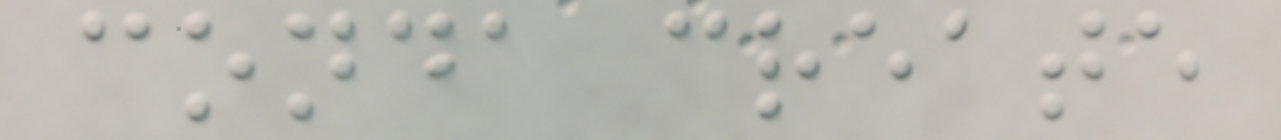conda create
